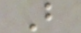B
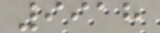9918
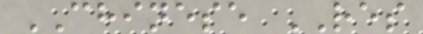CHINESE RES
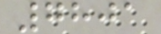7801
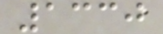1330
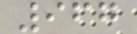967
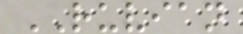RUVIAN
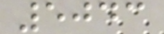5043
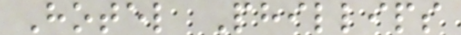Hotel Phillips
